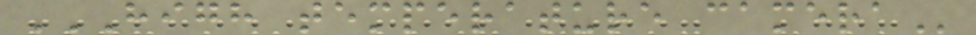HIGH TEMPERATURE CAMERA
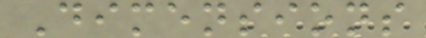Dimensions
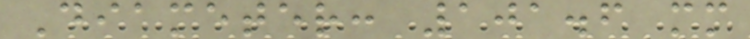Diameter: 101.6 mm
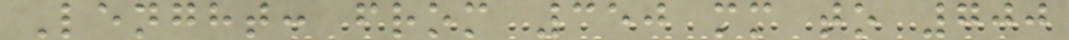Lenght: from 350 mm to 700
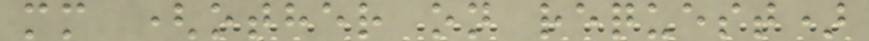mm (other on request)
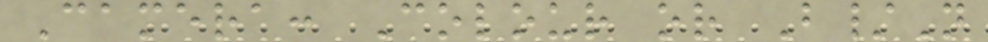Camera: Colour or B/N
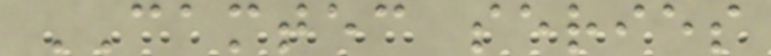CAMTEC series
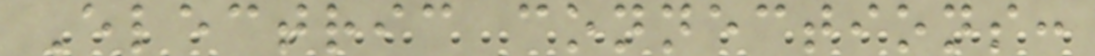Electric connections:
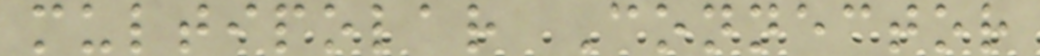multipolar Connector
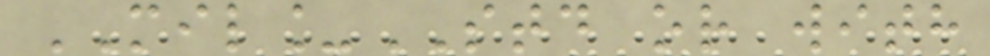MIL_STD or with
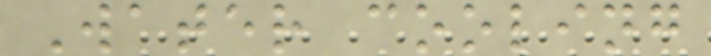Water cooling
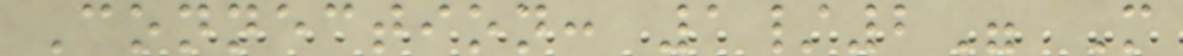Connection: 1/2" M
